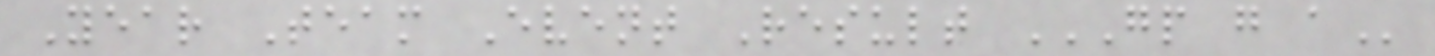Year Team Event Result GP G A
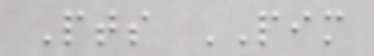Pts PIM
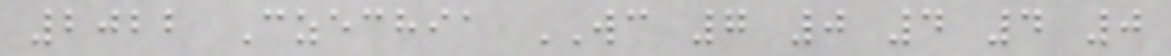2022 Czechia WC 7 0 4 4 0
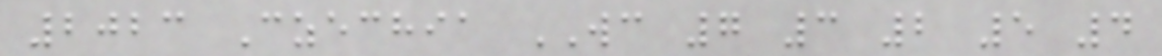2023 Czechia WC 7 3 2 5 4
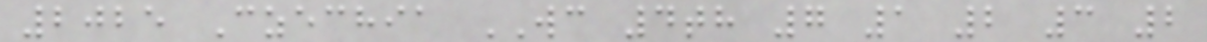2025 Czechia WC 4th 7 1 2 3 2
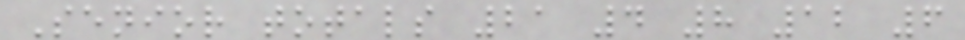Senior totals 21 4 8 12 6
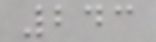243
